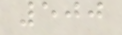500
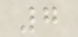7
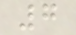7
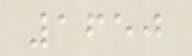1650
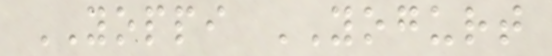YOPPI YOGURT
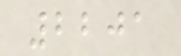2201
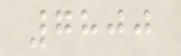7800
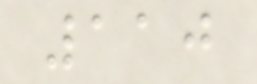110
